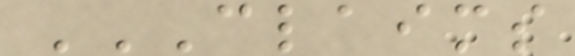CLAIMS
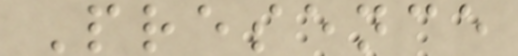Presence
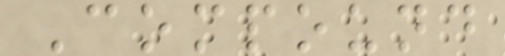Compound
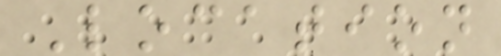Location
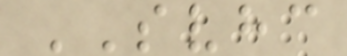SVHC
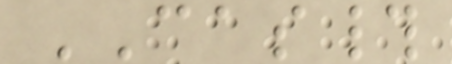CAS#
